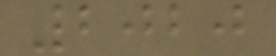2020
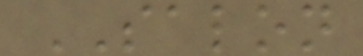SALON
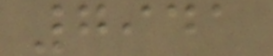7941
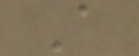A
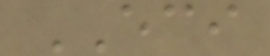ECI
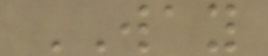WAY
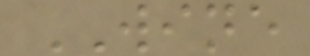WINE
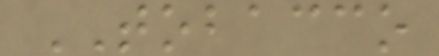TOBACCO
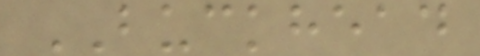BUCKHEAD
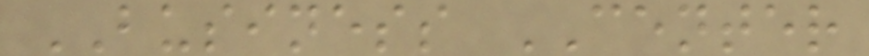BUSINESS CENTER
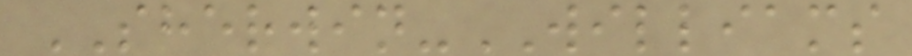SHERWIN-WILLIAMS
